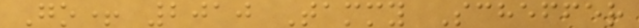Go+ 2010 Tammy Scheffer
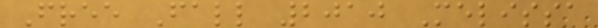Free Fall 2010 Melissa
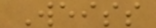Weiss
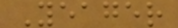Yeager
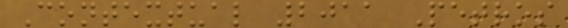Contextual 2011 Petros
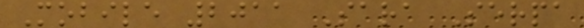Mobile 2011 Sara Serpa
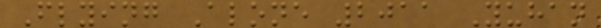Flying Alone 2011 Yuhan
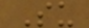Su
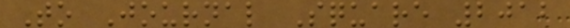To Journal Square 2012
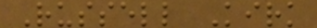Russell Kirk
